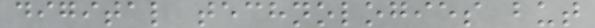digital technologies but
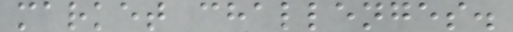market challenges.
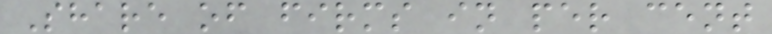Share of firms in per cent
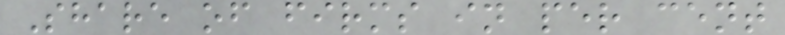Share of firms in per cent
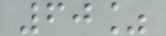60%
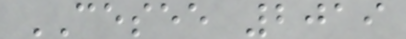CESEE 2019
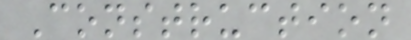Construction
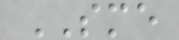SME
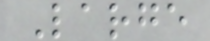Large
